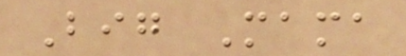Big Mama
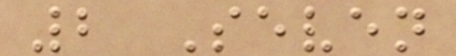2 Seven
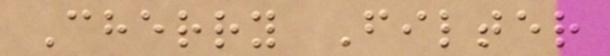Cherry Filter
